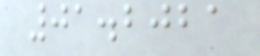01.2021
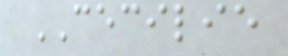CECILIE
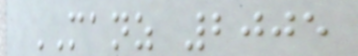MANZ 2005
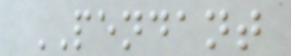PENDANT
